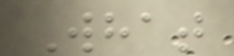What
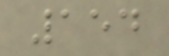154
